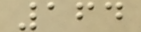164
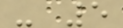- 5
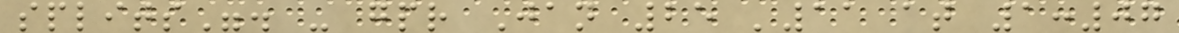splits". - gpr Jan 25 '11 at 1:07
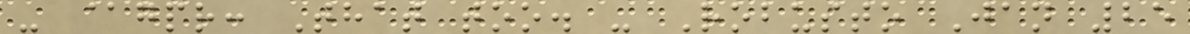- @gpr: That too. - Robusto Jan 25
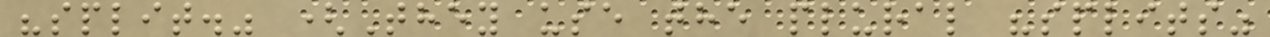"split." (They use the plural "splits"
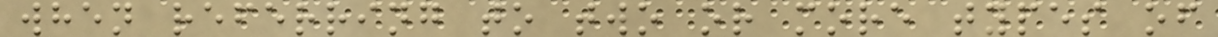when referring to two or more types of
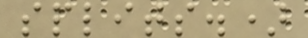splits.)
